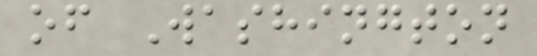of Washington
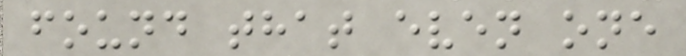found that even one
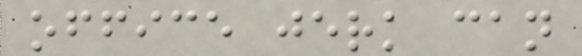office jerk can
